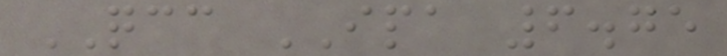QCC IPA 6.75
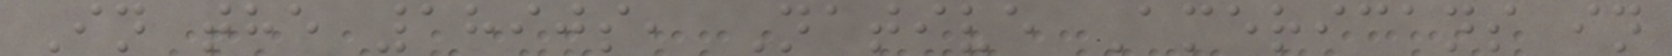In the 1890s, Native Americans in
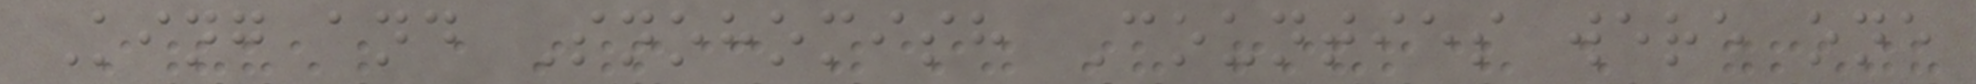King and Snohomish Counties were one
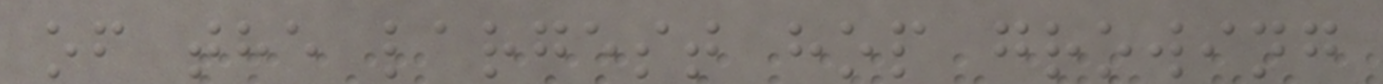of the largest hop growing
